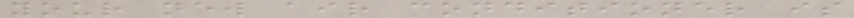your new air conditioner is
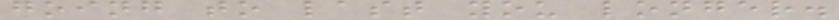going to last you longer.
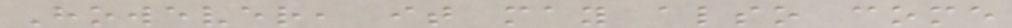However, it may also come
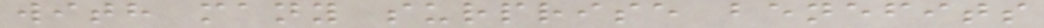with many surprise benefits
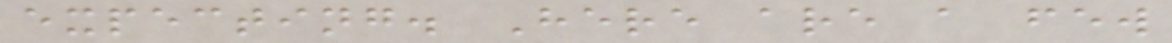expecting. Here are a few
